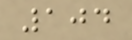104
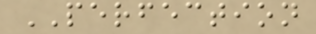PERFECTION
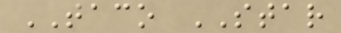TACO STAR
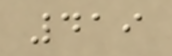419
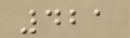421
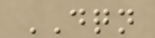DQN
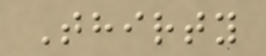Thirty
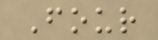Four
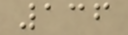136
